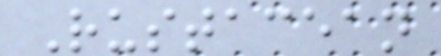Rustacean
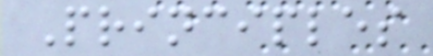Principles
